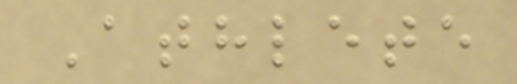Athlete
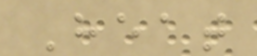Heat
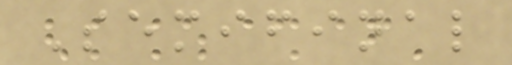Semifinal
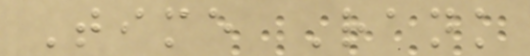Time Rank
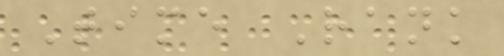Time Rank
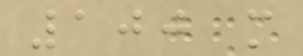100 m
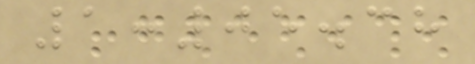1:05.38
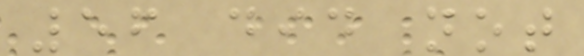56 did not
